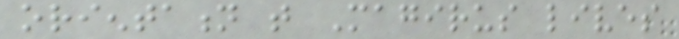orientation that Magirus lives
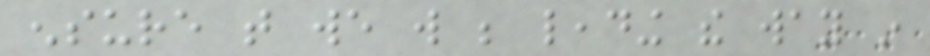ensure that we will be leading the way in
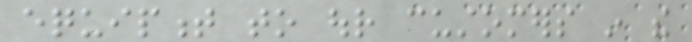equipment to our customers in the
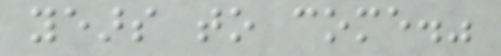years to come."
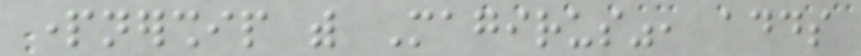partnership with Magirus", adds
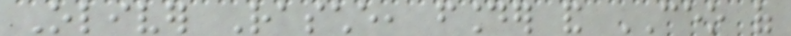Oliver Rasche, founder and CEO of
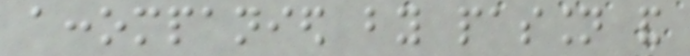accompanied by passion and
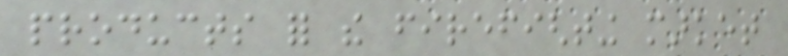products for the firefighting market
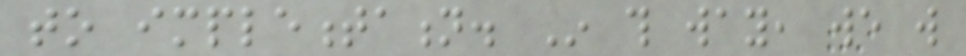to implementation. In this way, we will
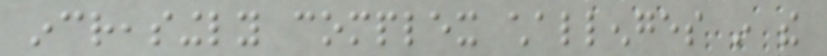increasingly complex challenges in the
